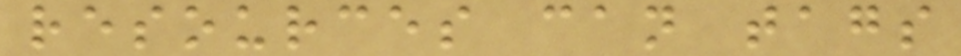resources can tags
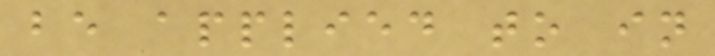be applied to in
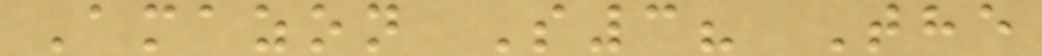Amazon S3? The
